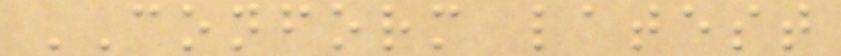CONFORM latest
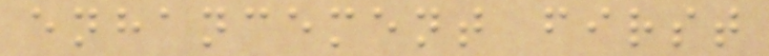enhancement first
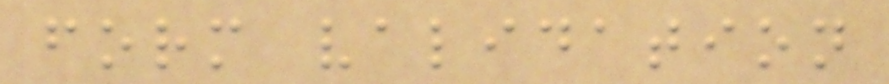form validation
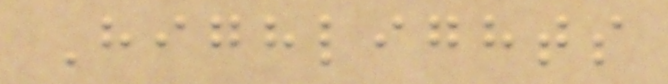Highlights
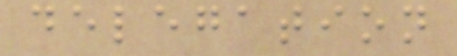delegation
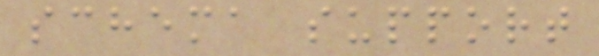schema support
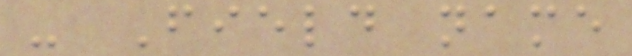- Field name
